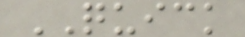QUICK
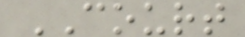COURT
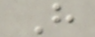H
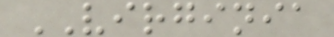VIRGINIA
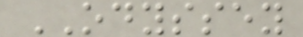ODYSSEY
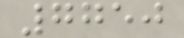7750
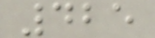425
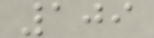109
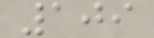109
